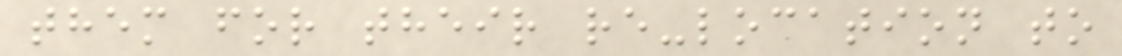them for their re-location to
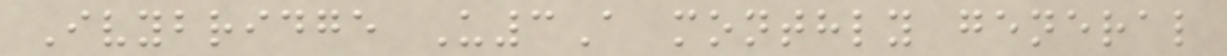Ivybridge U3A monthly general
